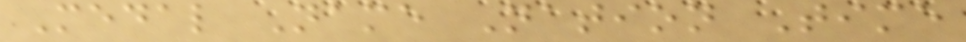Medal Name Nation Time
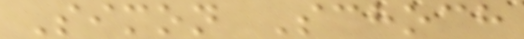Simon Schoch
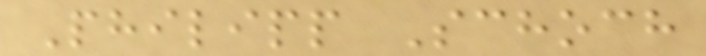Philipp Schoch
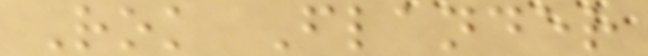Rok Flander
